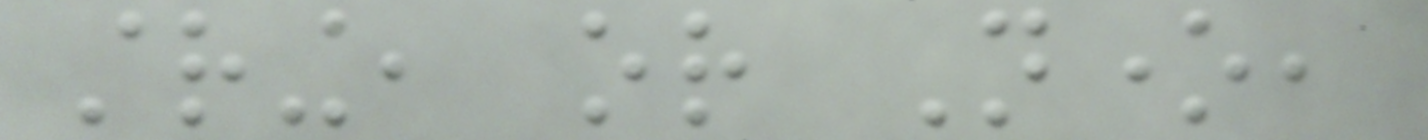string, or None,
